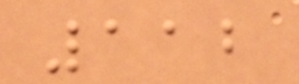112
